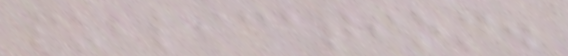publication.
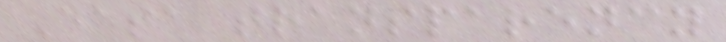Data transparency
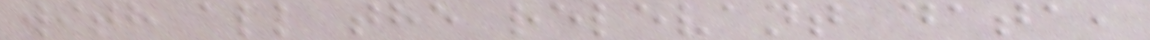with all the relevant data,
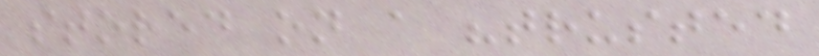stored on a "trusted
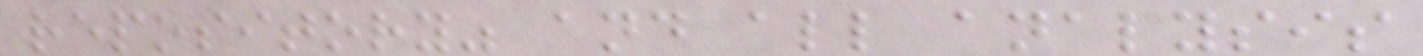repository" and all analysis
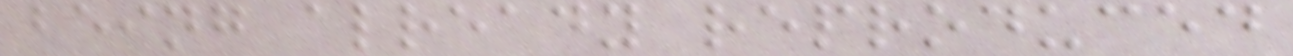being already reproduced
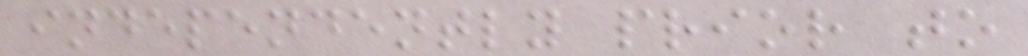independently prior to
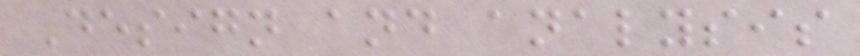Design and analysis
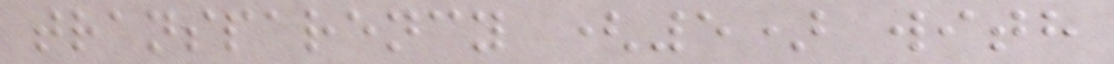transparency (5) with
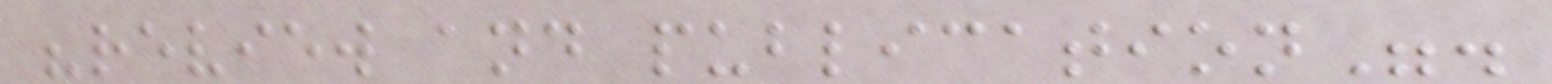"review and publication".
